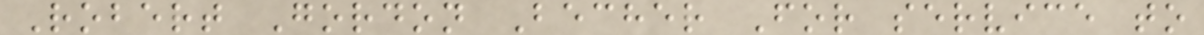Robert Gordon Becher For service to
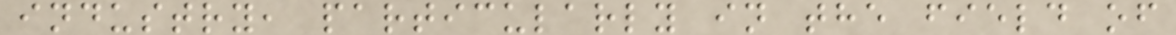industry, particularly in the field of
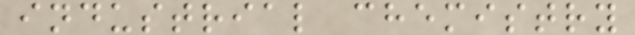industrial chemistry
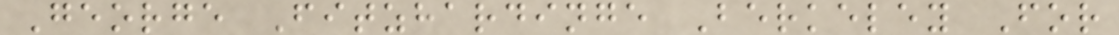George Fitzhardinge Berkeley For
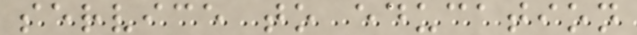service to education
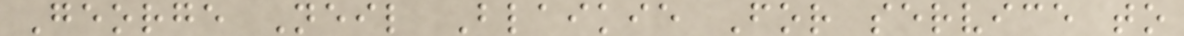George Neil Blaikie For service to
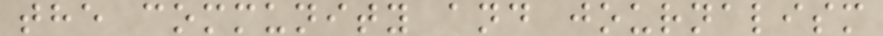the community and journalism
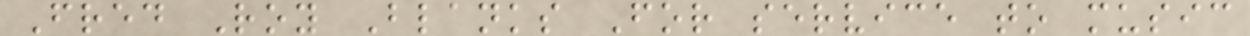Fred Roy Blanks For service to music
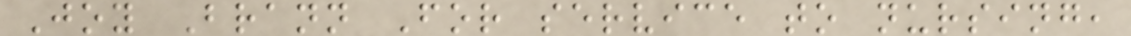Joy Brann For service to nursing,
